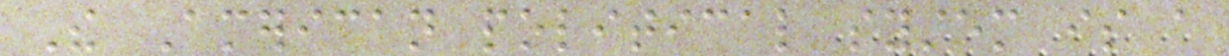The American political system is a
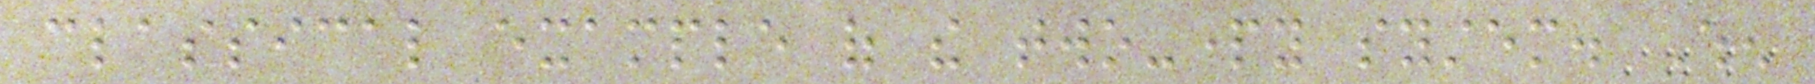classical example of the two-party system. When
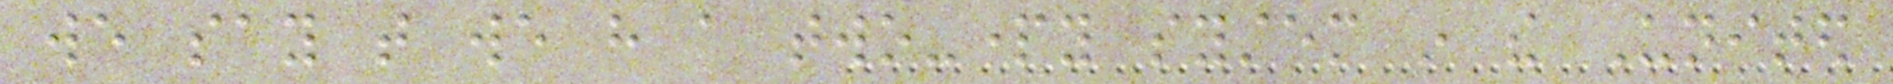we say that we have a two-party system in the United
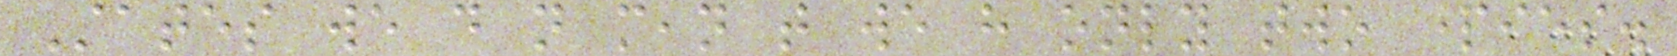States we do not mean that we have only two parties.
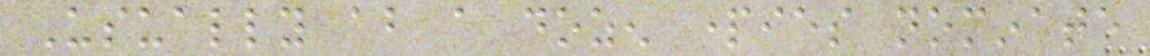Usually about a dozen parties nominate
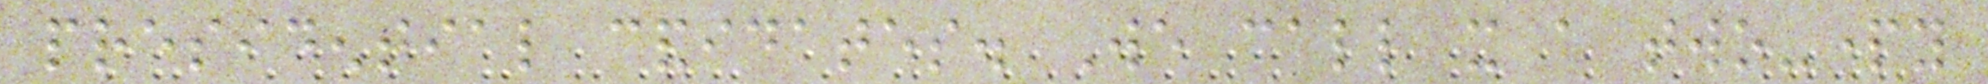presidential candidates. We call it a two-party
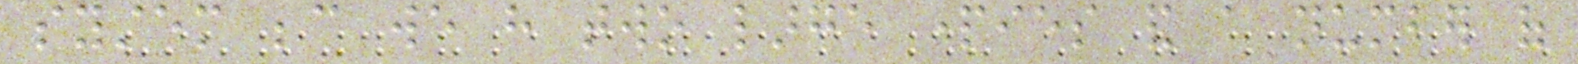system because we have two large parties and a number of
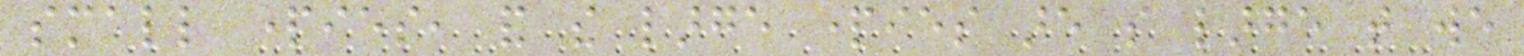small parties, and the large parties are so large that we
